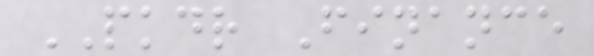PKDR Finance
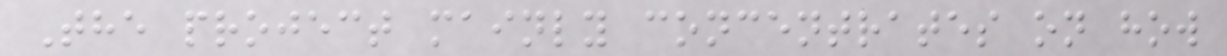The project mainly concentrates on how
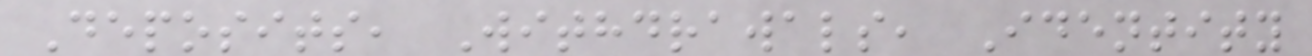Deposits, Withdrawals, Identity
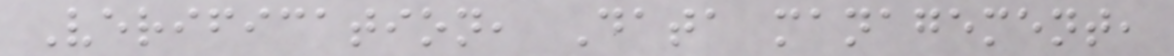Verification, Data management,
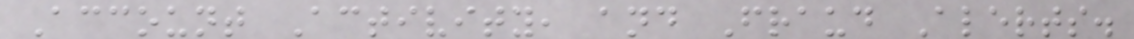Account Activity, and Fraud Alerts.
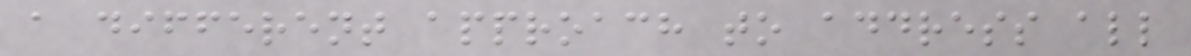a different approach to address all
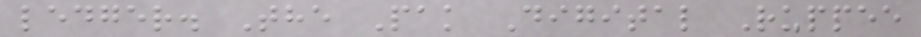ledger. The Pak Digital Ruppee
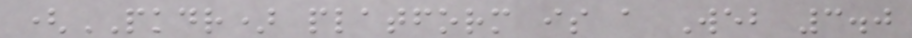(PKDR) platform is a Web 3.0
